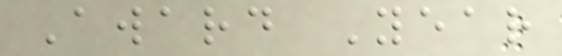Award Year
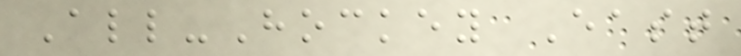All-Hockey East
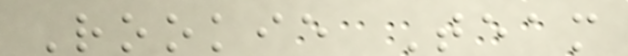Rookie Team
